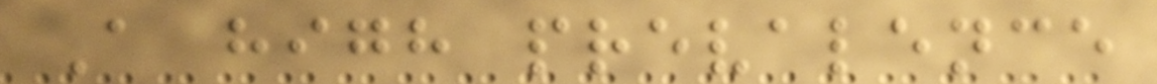A high prevalence
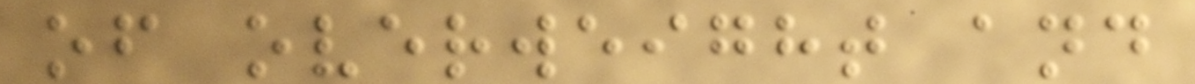of overweight and
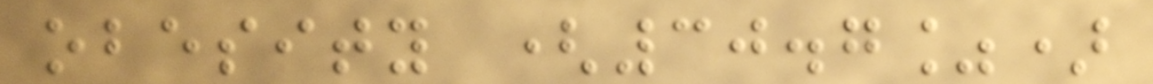obesity (30.7%)
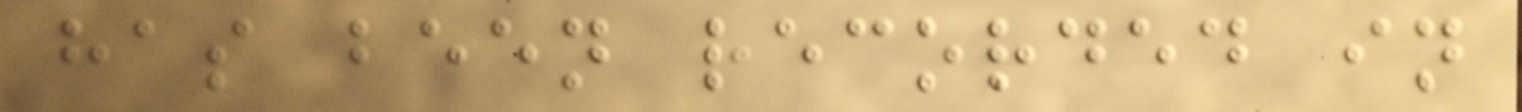has been recorded in
